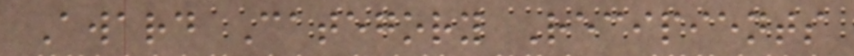Award Category Recipients
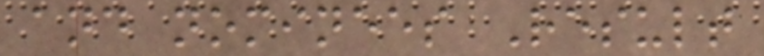and nominees Result
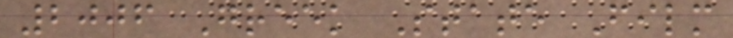2006 Greek State Film
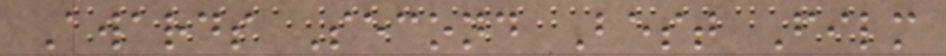Awards Second Best Film
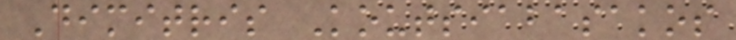Dimitris Koutsiabasakos
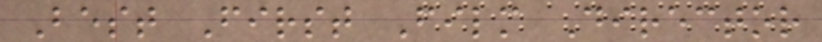Best First Film Director
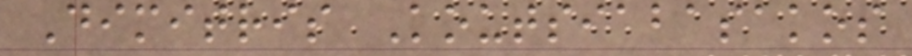Dimitris Koutsiabasakos
